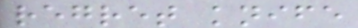regret knife
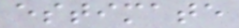estimate
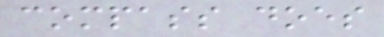compass does
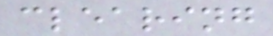clearing
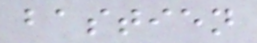bastien
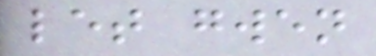let gwen
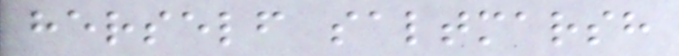herself saltmarsh
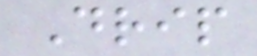Drip
